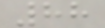88
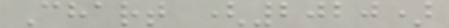Chart (2020)
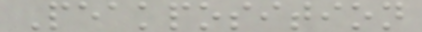Peakposition
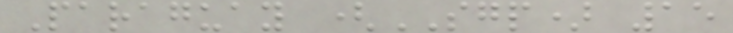Paraguay (SGP) 15
